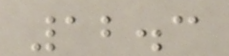12.3
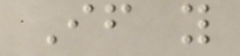If you
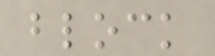block
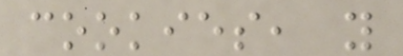cookies, you
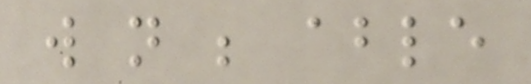will not be able
